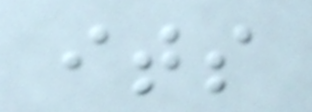its
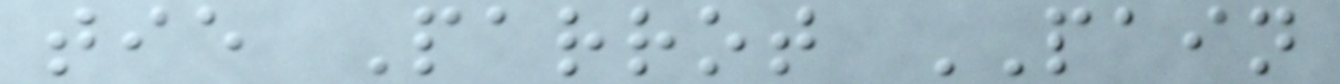tie Parrot PAIN
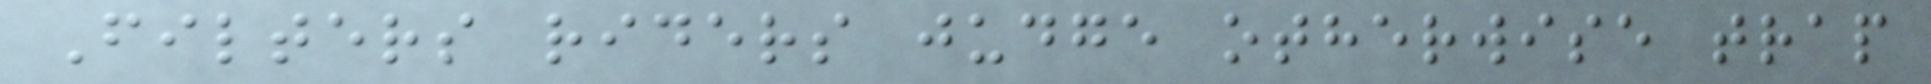Filters riders judge otherwise trap
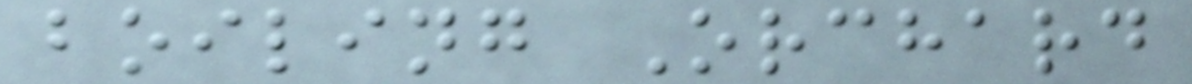boiling Orchard
